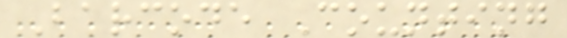Barcode Counting
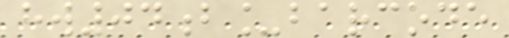hw04b_barcode
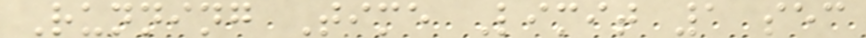Running Time Limit 1 sec
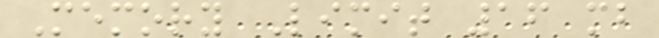Memory Limit 16 mb
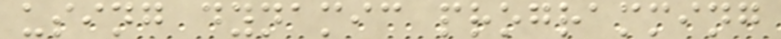using dynamic programming
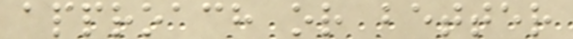approach or better
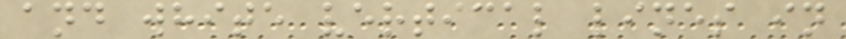and white vertical lines in
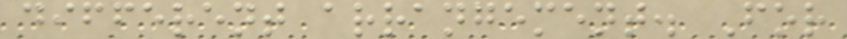different arrangement. For
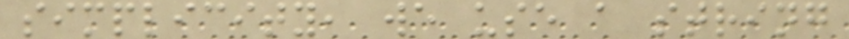simplicity, we use a string
